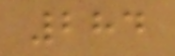284
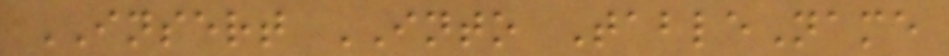INSERT INTO TableName
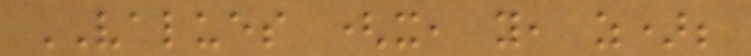VALUES (x, y, z);
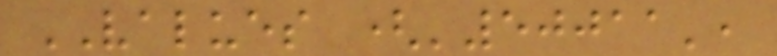VALUES ('50011',
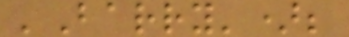'Barry');
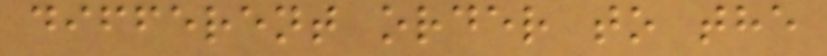different order to the
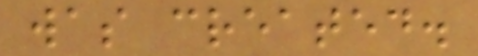was created.
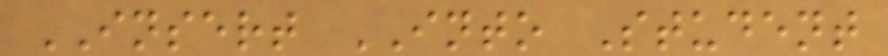INSERT INTO Student
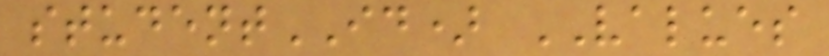studentID) VALUES
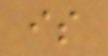is
